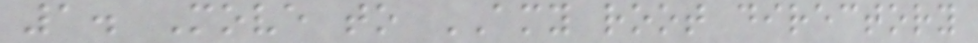1. Move to AMY root directory
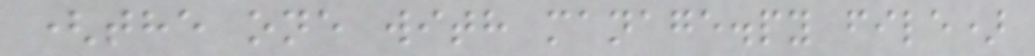(the one with manage.py file)
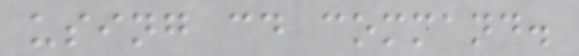using cd command.
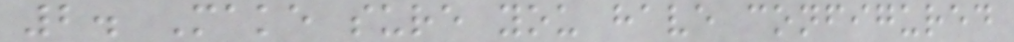2. Make sure you have configured
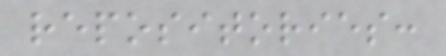repositories:
